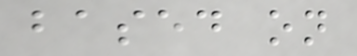based on
